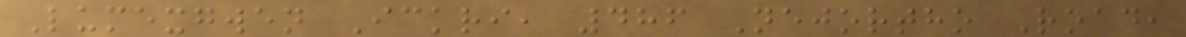Lumexgwen Ickri, 486 Nejortho Road,
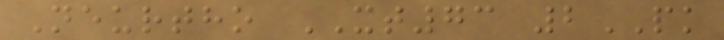Neurtho XT73 2PK
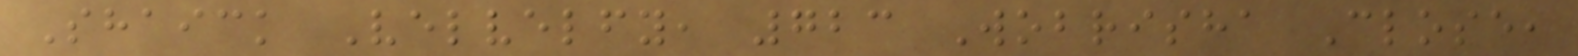Shaick Velvelfy, 723 Wobrisha Close,
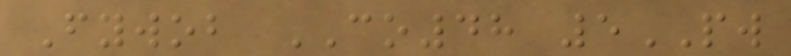Fywob CO48 5PW
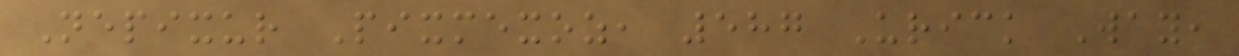Nepixur Pixmexoz, 587 Urick Way,
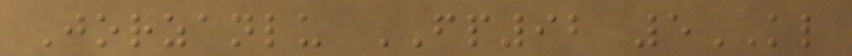Jorzanlu FP92 5KL
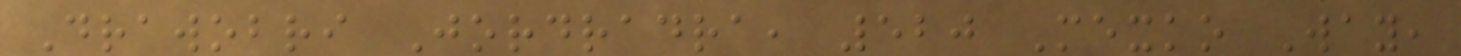Drawobri Jordradra, 520 Mexko Way,
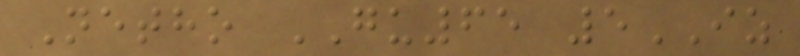Netho GU65 5IZ
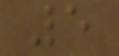5
